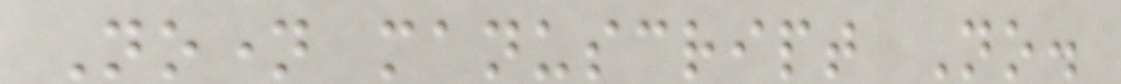Noname manuscript No.
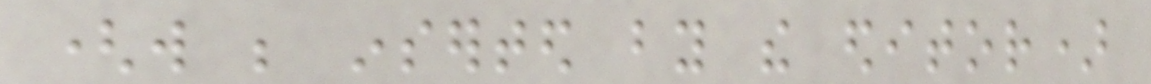(will be inserted by the editor)
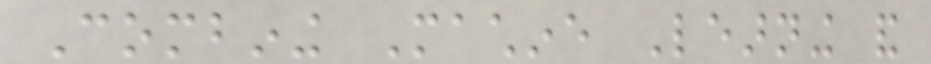Combining Machine Learning and
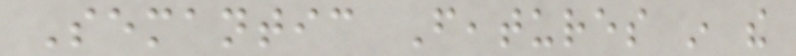Semantic Features in the
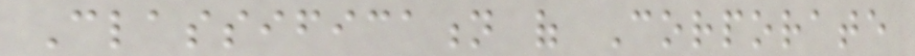Classification of Corporate
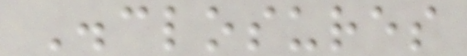Disclosures
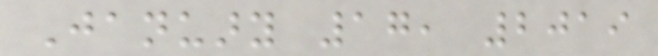January 17, 2019
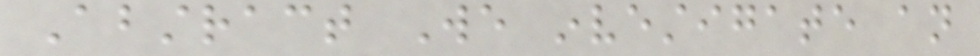Abstract We investigate an
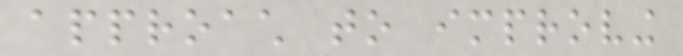approach to improving
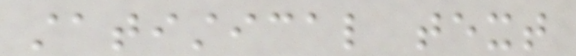statistical text
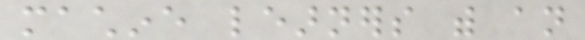machine learners with an
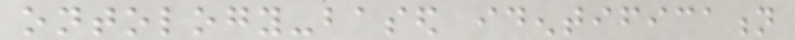ontology-based identification
